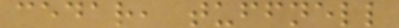cedar, tuffnell
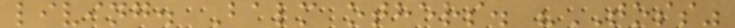living. Balm others. "TOSS"
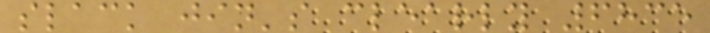slack jin's clearly 6835
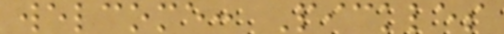welcome: Pickles
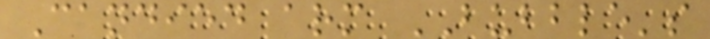Candied arm BUBBLE's
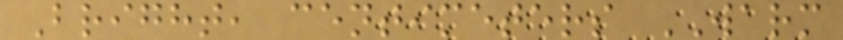Bright, centimeters WARM
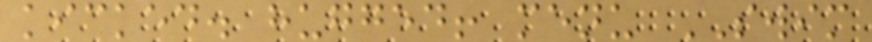kicked. hugged! menu SWIM
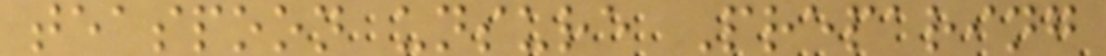teaspoon unsure Preparing
